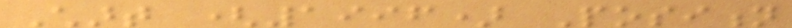Chart (1996) Position
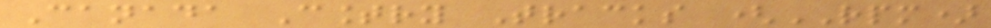Canada Country Tracks (RPM)
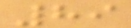89
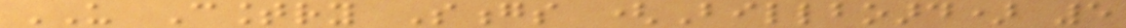US Country Songs (Billboard) 5
